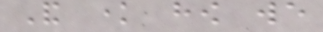And know how we
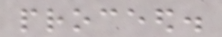proceed.
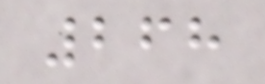268
